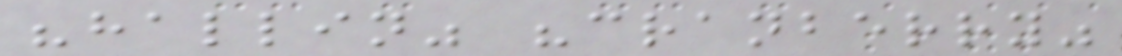"hallin" "cranberry"
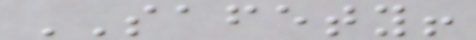SAFETY!
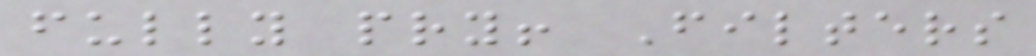fully pry! Filters
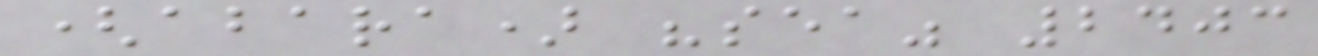(abara) "sea" 2403
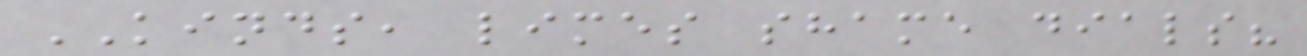KINDS, limes shame dials?
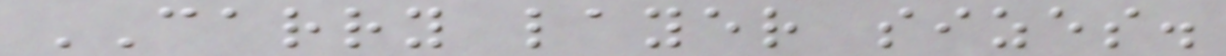CARRY layer sizes.
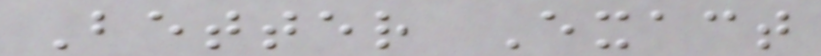Better Exact
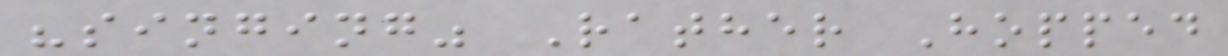"singing" Rather Hopped
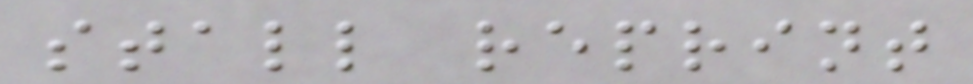stall reprint
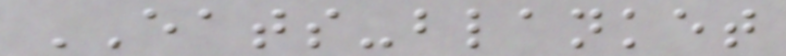EATS-blanket
